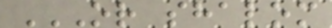OR SHALOM
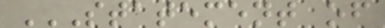STATEMENT OF
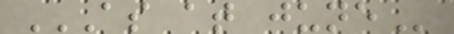AS AT JUNE
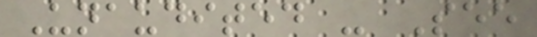Unaudited - See
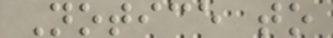Notice to
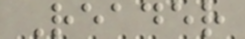Reader
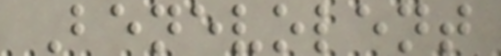Benevolent
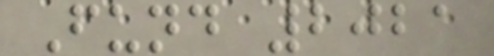Fund 2021
